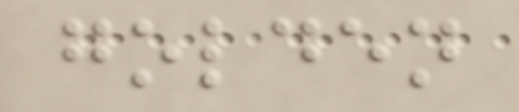golden
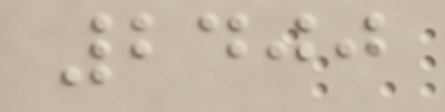2400
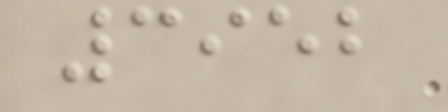3952
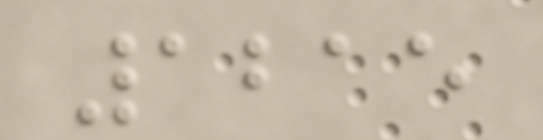1215
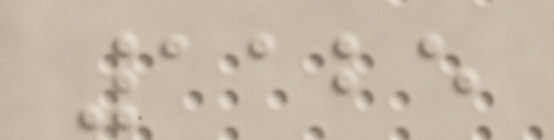1125
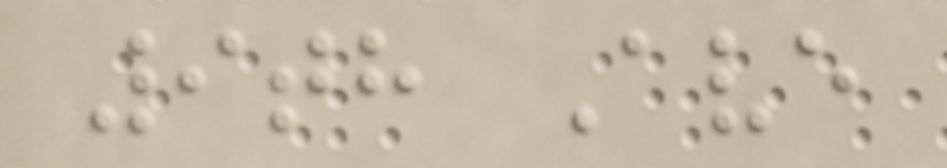9th Ave
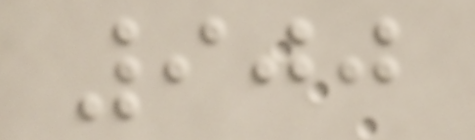900
